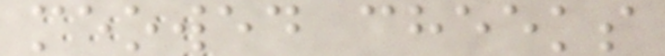meowed cheeks
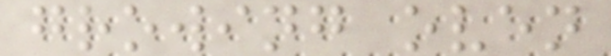growing oven
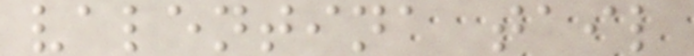valentina tail
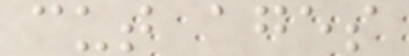cut ages
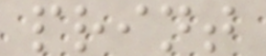print
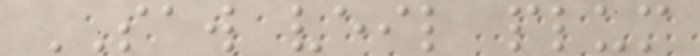SAW veil plum
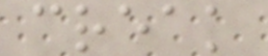creak
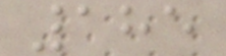185
